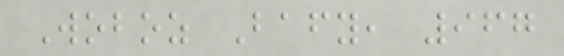Woboz Bafy, 967
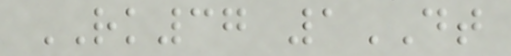RK37 1DT
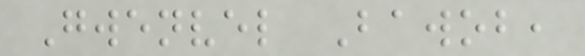Gwenvel Bawob,
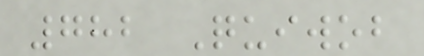782 Quiwob
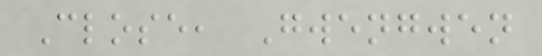Close, Gwengwen
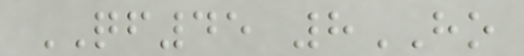QF45 8HO
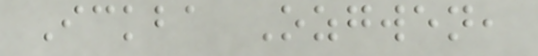Ickba Ozgwen,
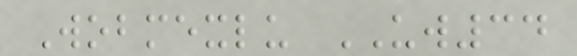Wobmexlu UW34
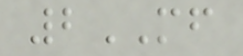2MF
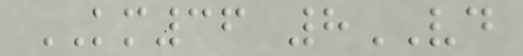KM36 8VD
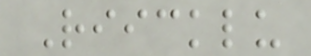Riicklu
